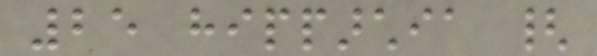25 hipparchia {
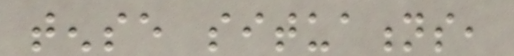tense situations,
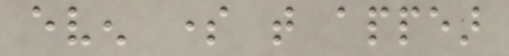even some that appear
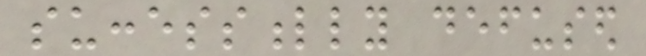successfully defused
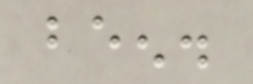been.
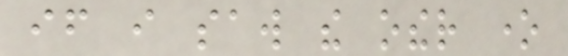if i saw the other one
